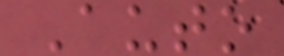Auto
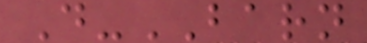D-BARN
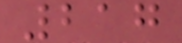217
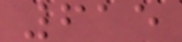615
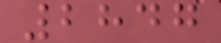2847
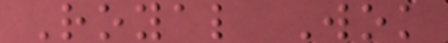Royal Wok
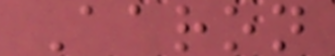Aaron
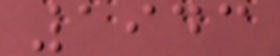1943
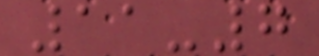11-7
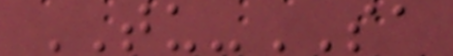TU-SA
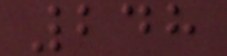248
